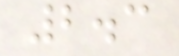2.3
